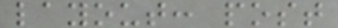layout: post
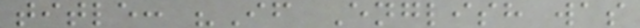title: "If English was
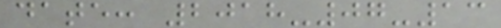date: 2018-07-13
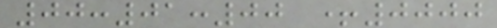00:01:00 +0000
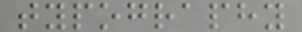typography
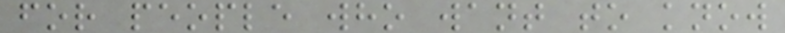for people who want to know
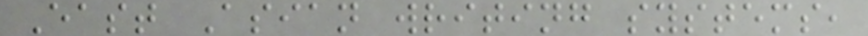East Asian writing systems,
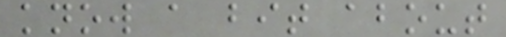know a bit about
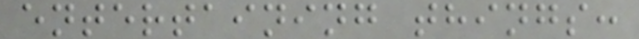entertaining things:
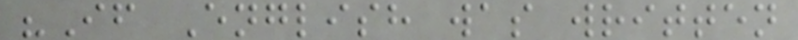"If English was written
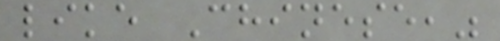like Chinese,"
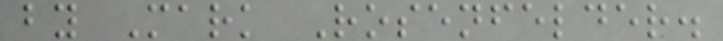by Mark Rosenfelder.
